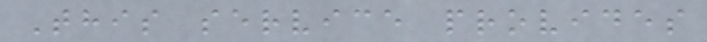This service provides
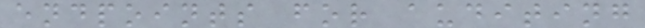endpoints for auditing
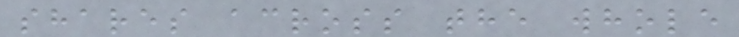shares across the whole
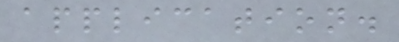application.
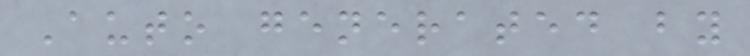Auto generated by
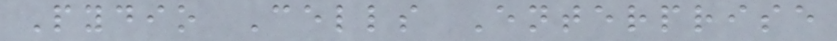Pydio Cells Enterprise
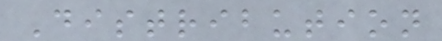Distribution
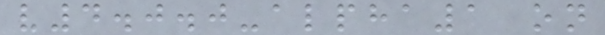v4.0.0-alpha1 on
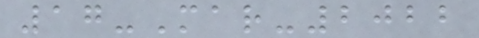17-Mar-2022
